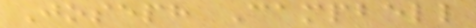Joseph Campbell
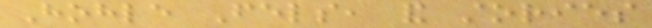Hohle Fels, and stories
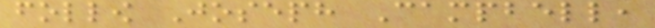follow Joseph Campbell,
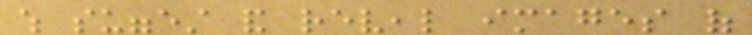which suggest and reveal images of
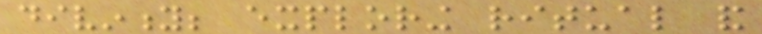divinity; exploring ritual and
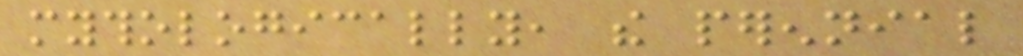mythologically, the perennial
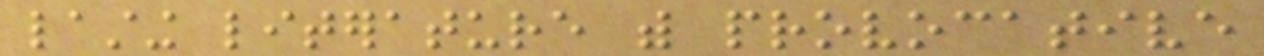lasting literature with provocative
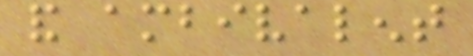and ambivalent
